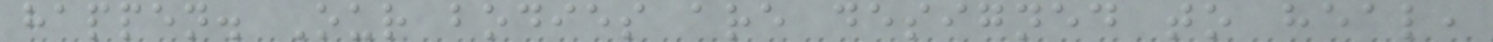happen. Our bodies are designed to heal,
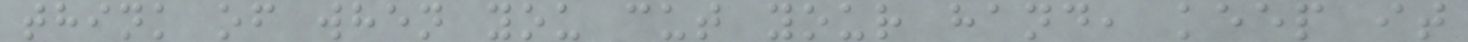think of when you cut your hand, keep it
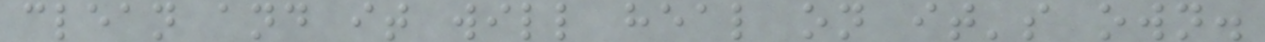clean and it will heal on it's own.
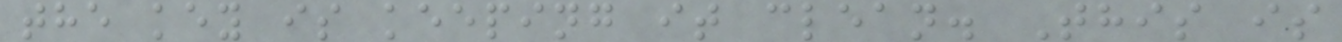the key is keeping it clean. This is
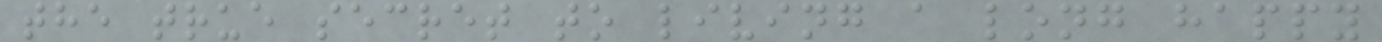the true secret to living a long happy
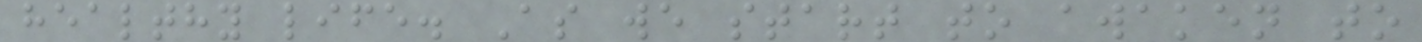healthy life. As we start to awaken to
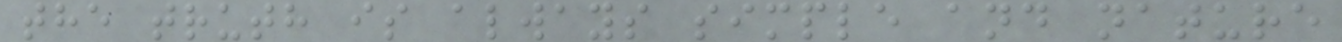the truth is always simple and nature
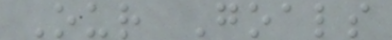Our Goals
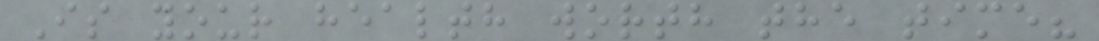Is your health worth the time?
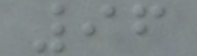96
